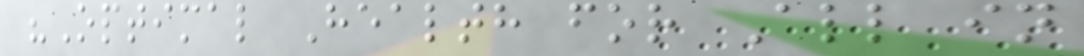"Optimal Health for All in
